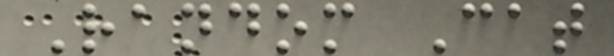Random Cat
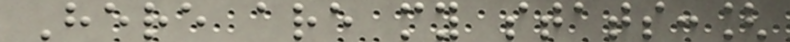Here are my stats:[
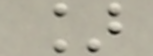]
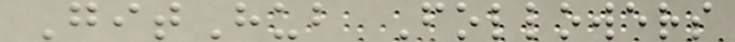GitHub Followers
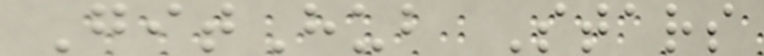GitHub Stars
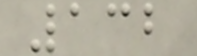132
